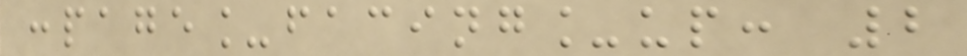:page_facing_up: 2
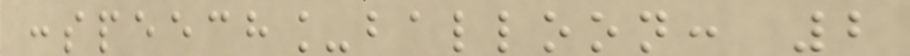:speech_balloon: 2
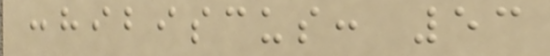:hibiscus: 53
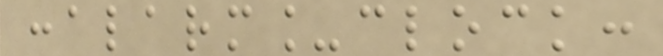:alarm_clock:
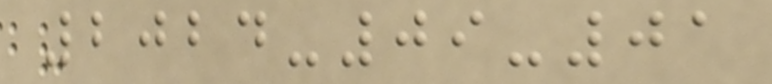2024-09-01
